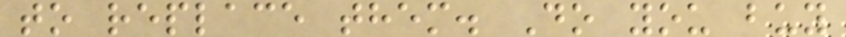to replace them. Do you buy
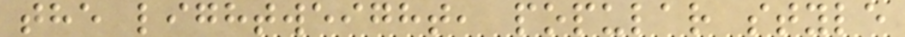the lightweight, popular style
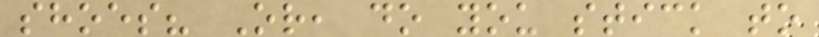shoes? Or, do you stick to
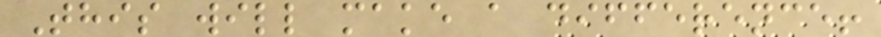This will make a difference!
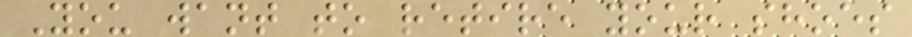You want to retire your shoes
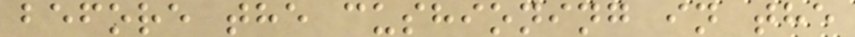before the cushioning in the
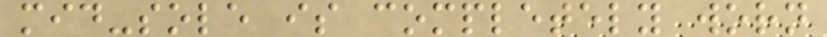mid-sole is completely worn
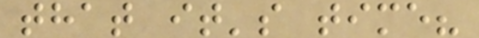that it's time?
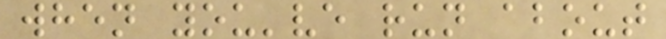when you've run about
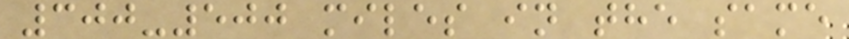300-500 miles in the same
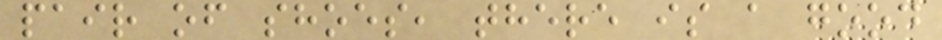pair of shoes, there is a good
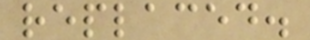replaced.
